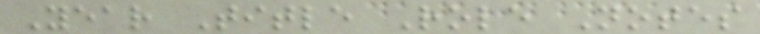Year Title Role Notes
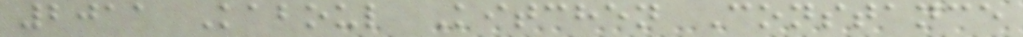2011 Kaboul Kitchen Constance
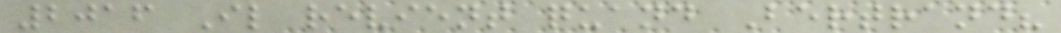2016 Il revient quand Bertrand?
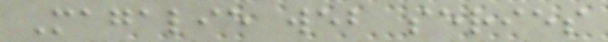Magalie web series
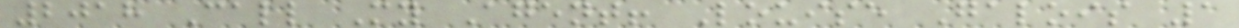2018 Call My Agent! Louise Galois 1
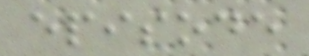episode
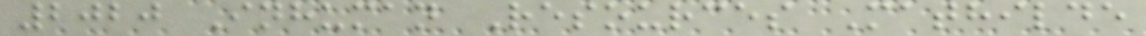2020 Inhuman Resources Mathilde
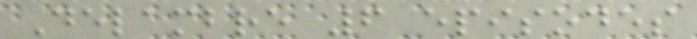Delambre 6 episodes
